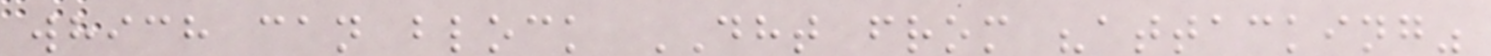which can block DHT from "attacking"
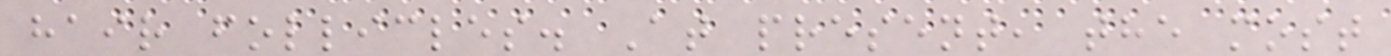hair follicles. At present, the most
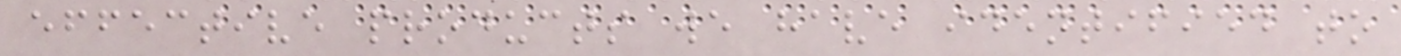effective products we have identified to
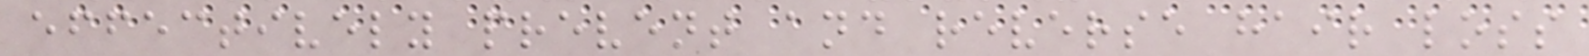effectively prevent and reverse hair loss
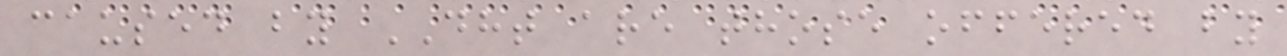caused by DHT are those offered by
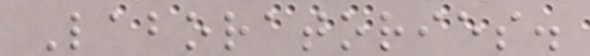Laboratories.
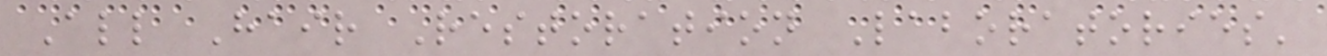All Hair Restoration Laboratories'
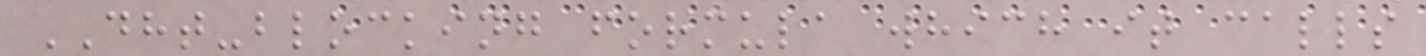DHT-blocking formula which it calls
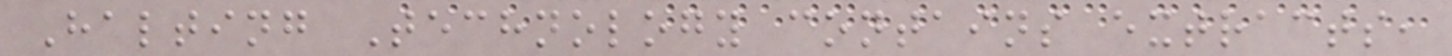Halting Technology contains extracts,
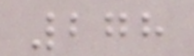278
